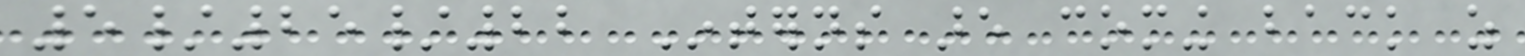5/25/22 Interns are coming back as
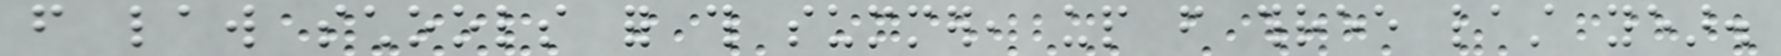from law schools for this summer, up from three last year.
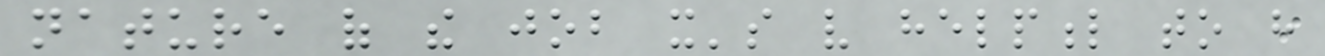nature of the job it's very helpful to have
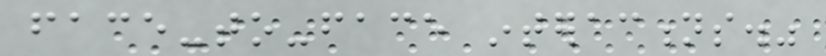face-to-face interactions."
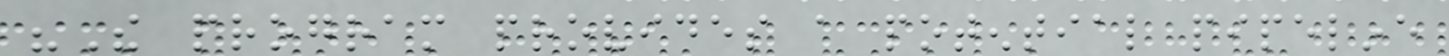"The program provides a potential pipeline
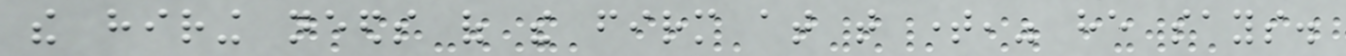the hiring needs of the firm at that time," he says.
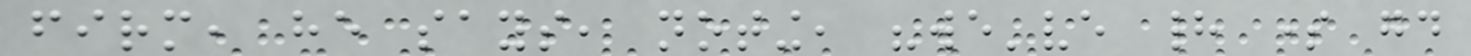firm, he says, noting, "we've had some good
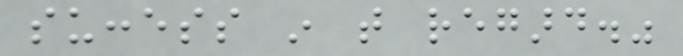success in that regard."
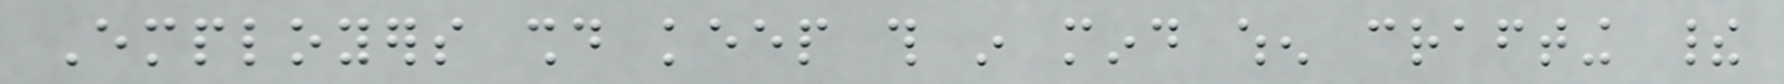Employers should keep this in mind when crafting their
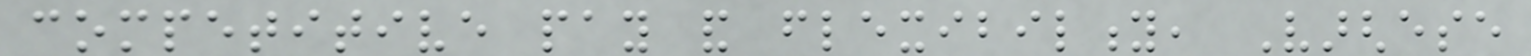competitive pay and flexibility, Varghese
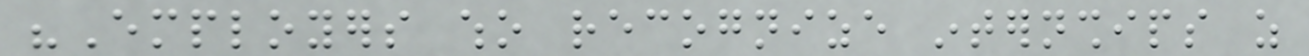"Employers who recognize internships as
